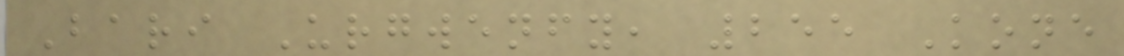Bari Urgwenfy, 255 Kone
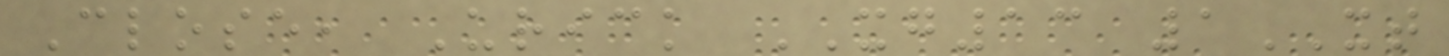Close, Urick XG13 1XT
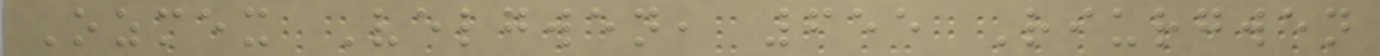Ozmex Velgwen, 655 Riurgwen
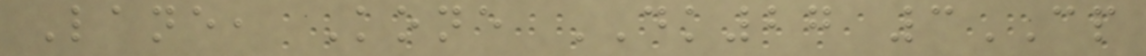Lane, Kone DK27 3CP
